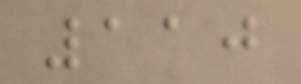110
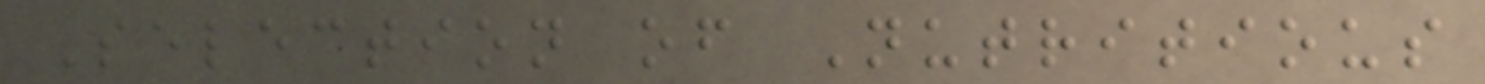Selection of Nutritious
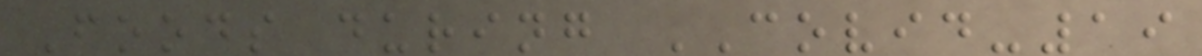Foods during COVID-19
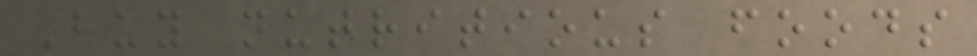Buy nutritious foods
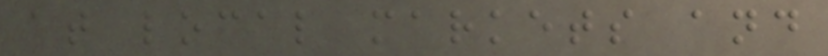at local markets and
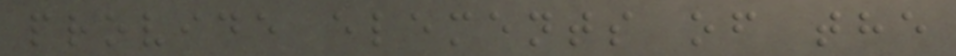provide elements of the
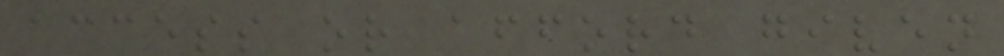access or afford given
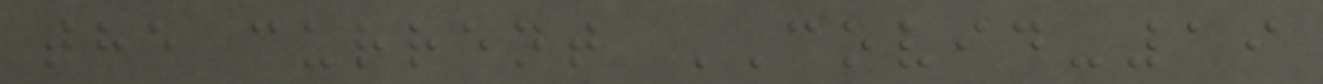the current COVID-19
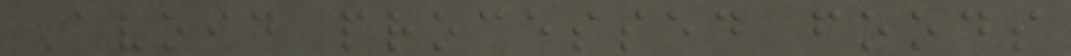Avoid processed foods
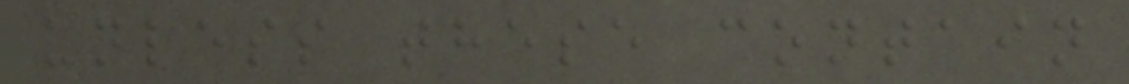unless these contain
